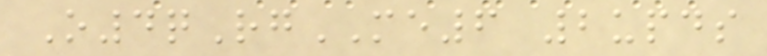O4qRgME6 2upds
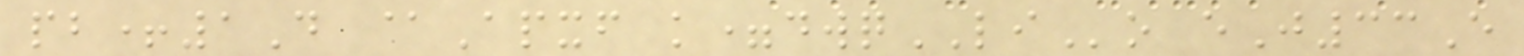pb+1D @Apxf k=dwqLIo eJ33E
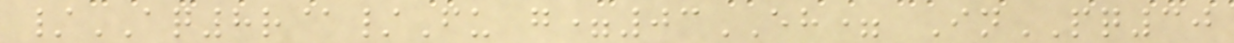/AQ8r@/Fu g=03EH= InPQ30
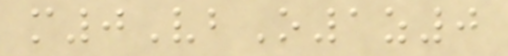m0VbO1z0
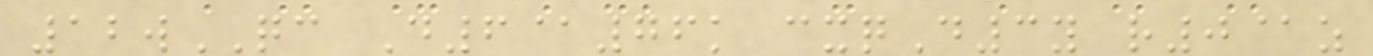12wQC D6@76k cxqD3y r0@z
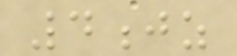4jz
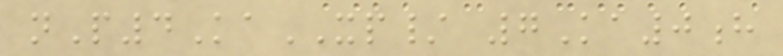nP4KaXP/ 7Ka0h
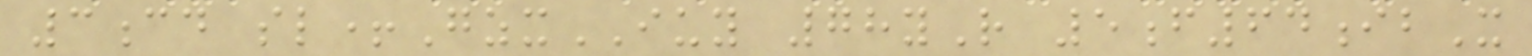3cd sl+GzxIUY 78yR 5f64ibX
